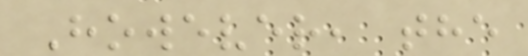However, the
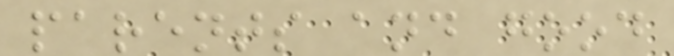parents and good
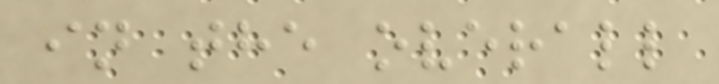in the overall
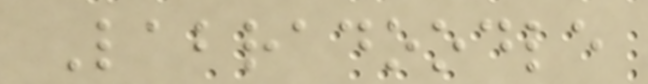Labradoodle
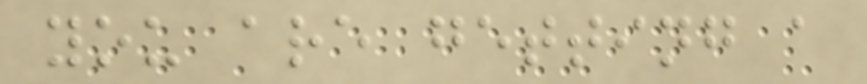you are getting a
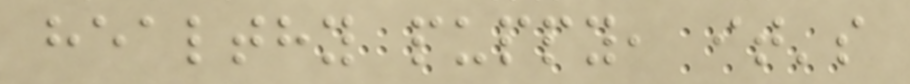healthy puppy, it's
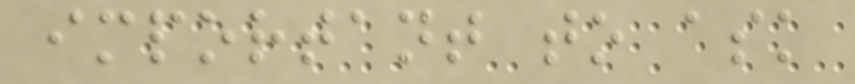important to ask
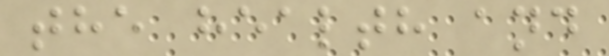the health and
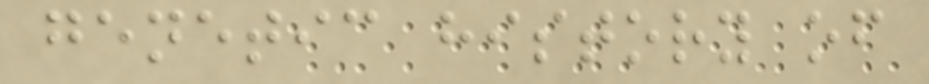genetic history of
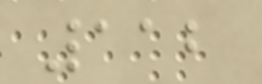112
